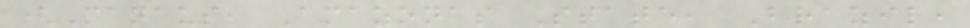(Manaus, Amazonas State, Brazil,
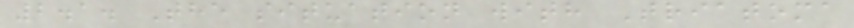2.1. The situation with Triatoma
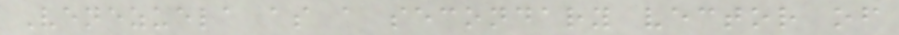Venezuela as a secondary vector of
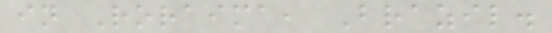in Roraima, Brazil.
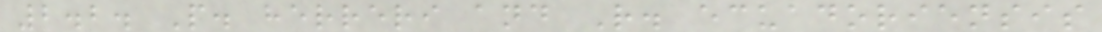2.2. P. herreri and R. ecuadoriensis
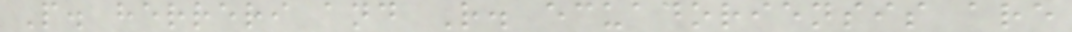P. herreri and R. ecuadoriensis are
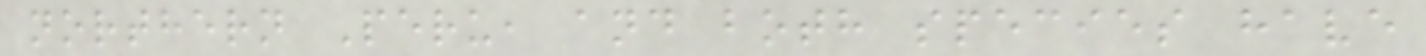northern Peru, and both species have
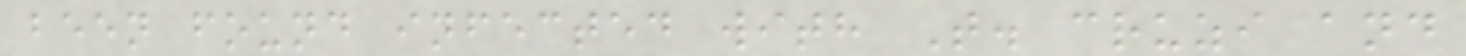been found infected with T. cruzi and
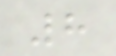8
